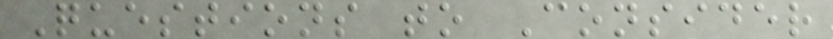Questions to Consider
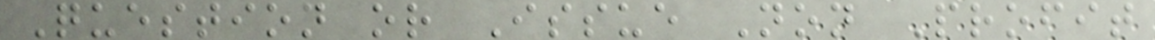Question or Issue Non Profit
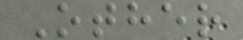Other
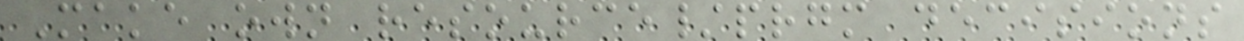Make own resource/prgm decisions
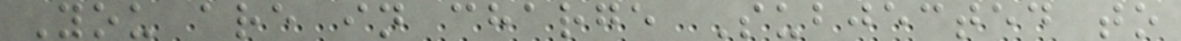You are in charge Subjected to
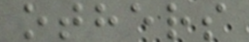others
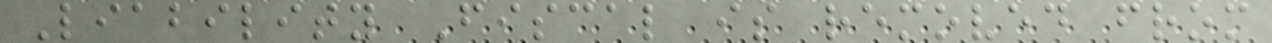Liability Fiscal is removed from
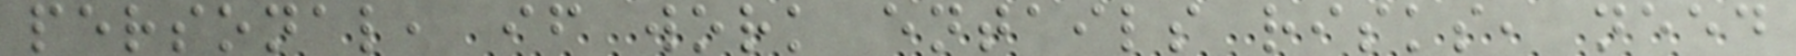personal, if work entails risks, need
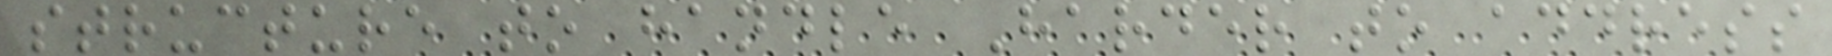structure to handle Harder to address
